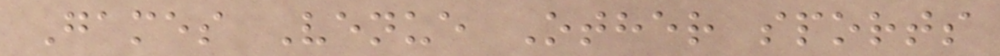Games Venue Other sports
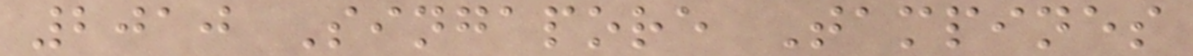2010 Singapore Tampines
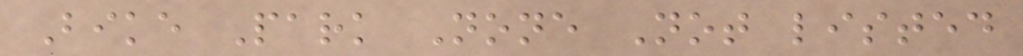Bike Park None Not listed
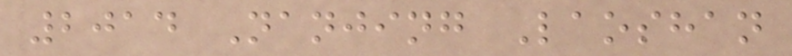2014 Nanjing Laoshan
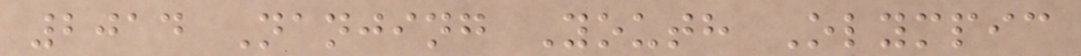2014 Nanjing Youth Olympic
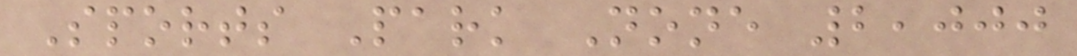Sports Park None 2,000
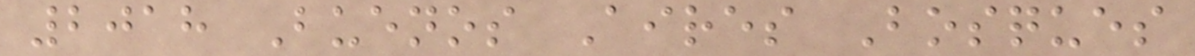2018 Buenos Aires Bosques
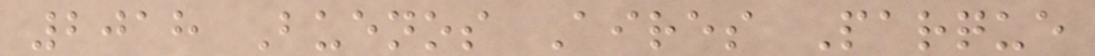2018 Buenos Aires Parque
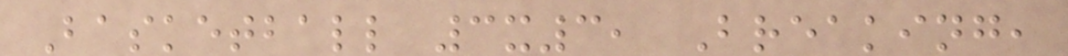Basketball 3x3, Breaking,
